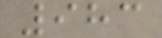983
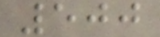500
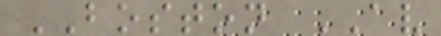BOSTON AV
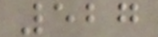527
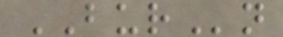BURn
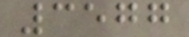3577
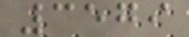3579
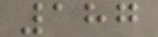187
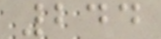244
